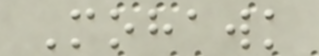Mohawk
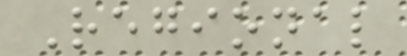Regional
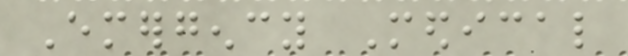Emergency Medical
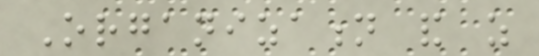Organization and as
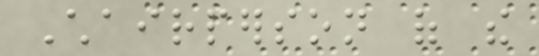Chairperson of the
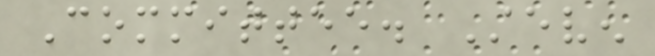Committee. Steven
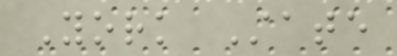York State
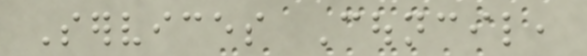Services Council,
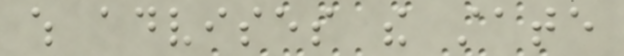which advises the state
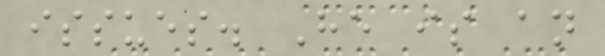issues. He is an
